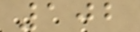102
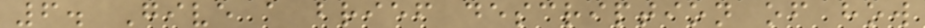6. Give a brief description of how
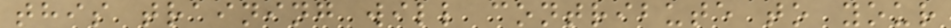this training will contribute to your
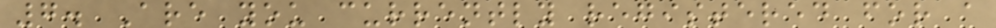7. Are you currently registered for a
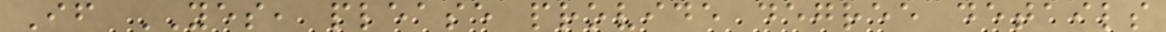If YES, please provide degree details
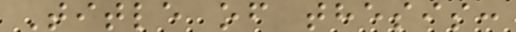Title of thesis:
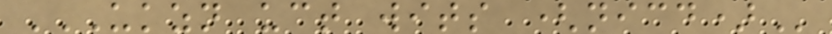UKZN UCT WITS (NICD)
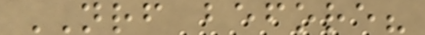NRF before?
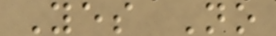Yes No
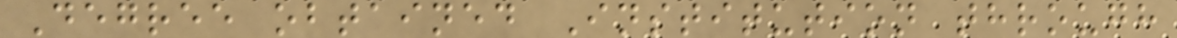Degree obtained Institution through
